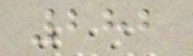282
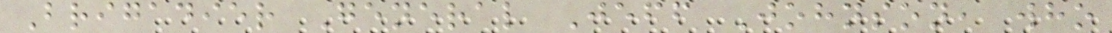Brigadier General Jeff Johnson, who
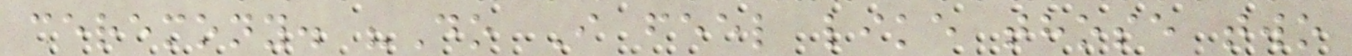ceremony. "Do I feel like those two
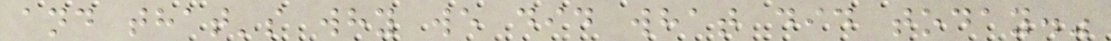and that's why we did what did today."
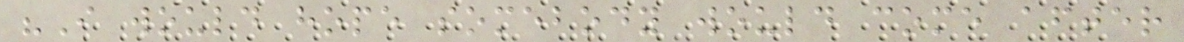"I would hope somebody would come after
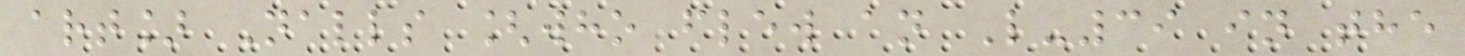art] Nalls [who flew an L-39 in the
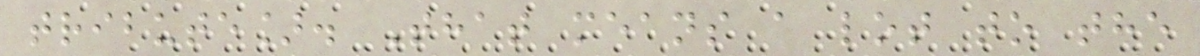tribute]. That means a lot to the
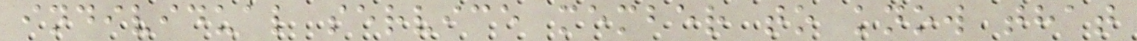individual service member to know that
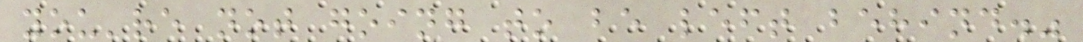you're not going to be left behind."
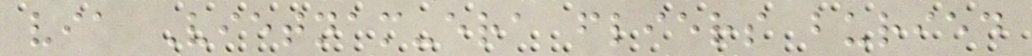via Vietnam-era fliers buried
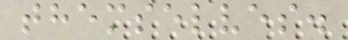themselves.
